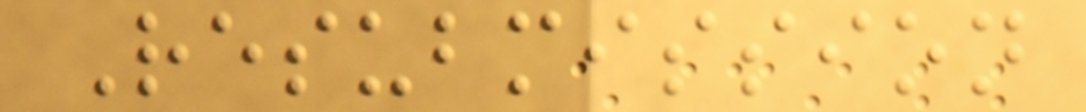Resubmission
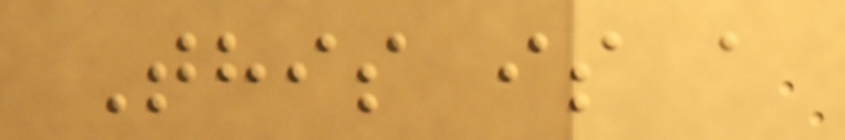This is a
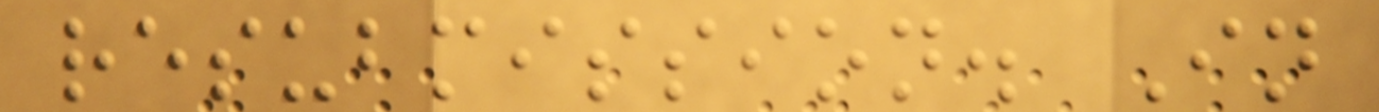resubmission. In
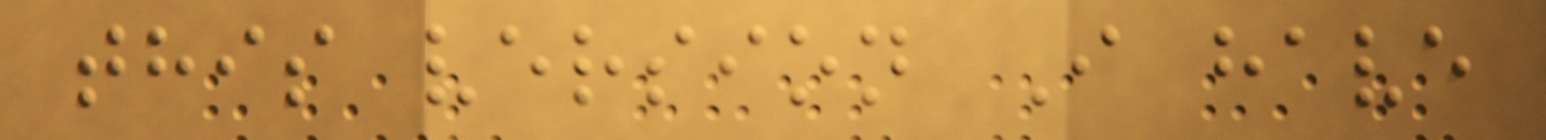this version I have
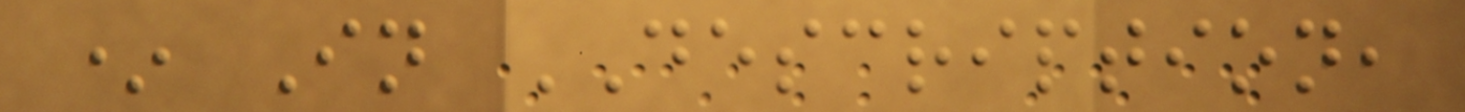* In DESCRIPTION,
